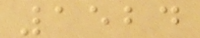1524
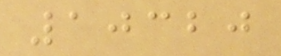10320
